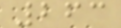263
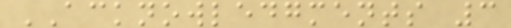ACKNOWLEDGMENTS 3
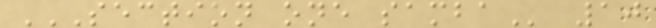SECTION ONE SAMBA 10
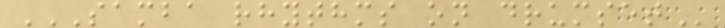SAMBA RHYTHMS ON DRUMSET
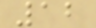12
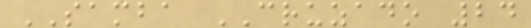SAMBA CRUZADO 24
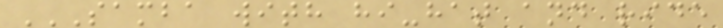SAMBA WITH HI-HAT AND RIDE
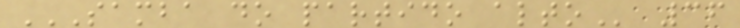SAMBA DO PARTIDO ALTO 36
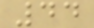44
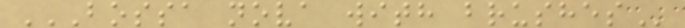BOSSA NOVA WITH BRUSHES
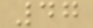47
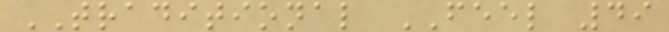TRADITIONAL FEEL 49
